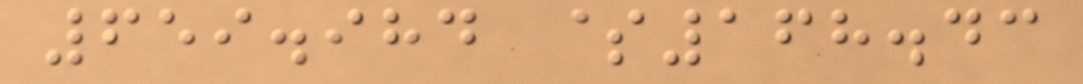659.984 $168.43
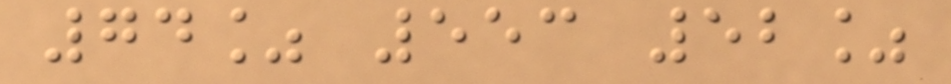74% 553 52%
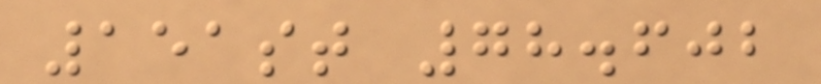151st 78.602
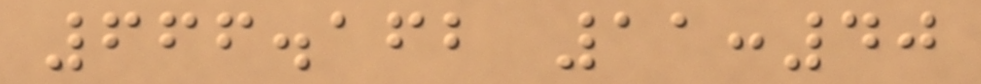666.162 11:40
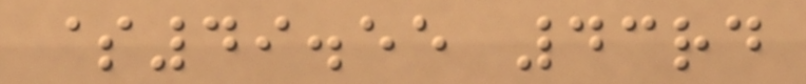$49.55 43rd
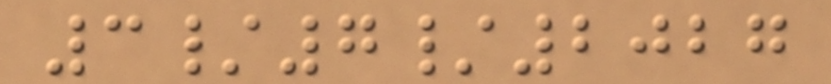3/7/2027
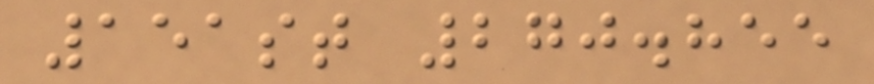151st 270.855
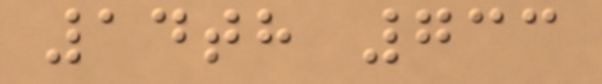14th 733
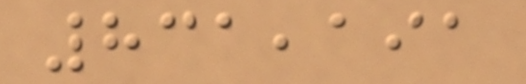831,191
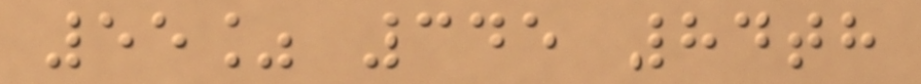55% 345 84th
